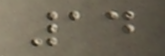14
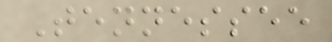Tennessee
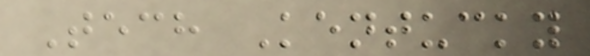Tech Kentucky
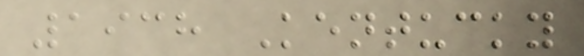1938 Kentucky
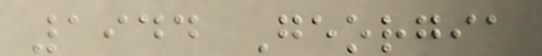1944 Georgia
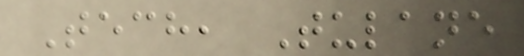Tech, Tulane
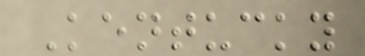Kentucky
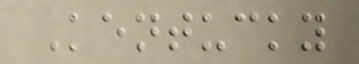Kentucky
